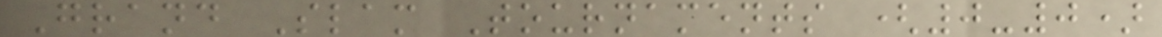Grand Slam Tournaments (0-0)
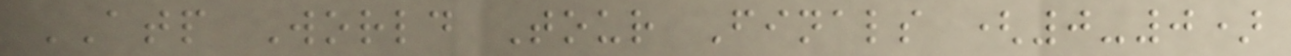ATP World Tour Finals (0-0)
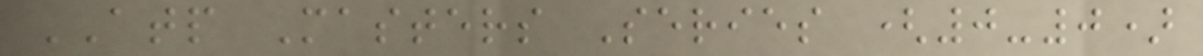ATP Masters Series (0-0)
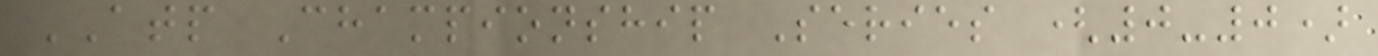ATP Championship Series (0-0)
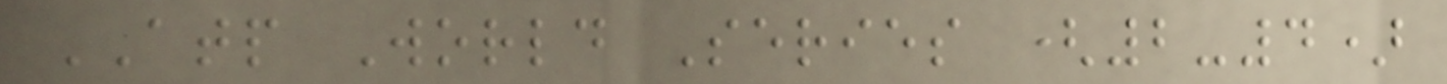ATP World Series (2-4)
